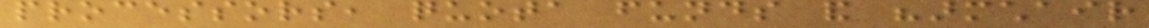processors, quota funds and "armchair
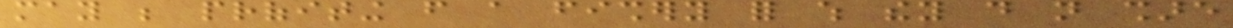may be profiting from a fishery for which they do not share
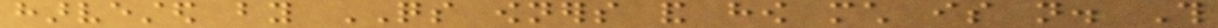harvested by QS owners and how much is not. This
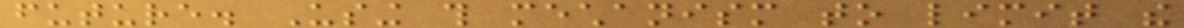future. Using this mechanism to limit the
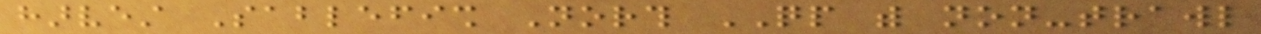harvest Sablefish North QP with non-trawl
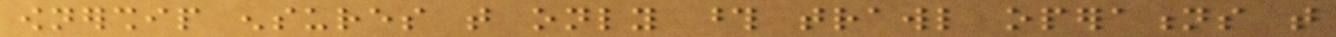ownership ensures that only those trawl operations that
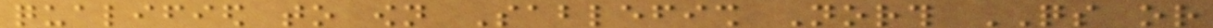qualified to own Sablefish North QS or
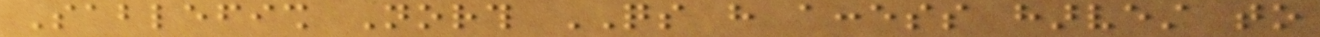Sablefish North QS have access harvest to
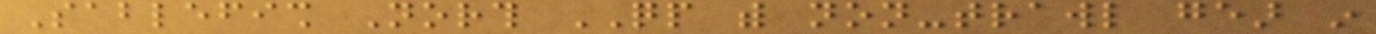Sablefish North QP with non-trawl gear in
